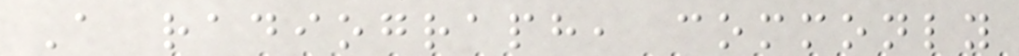A radiograph, commonly
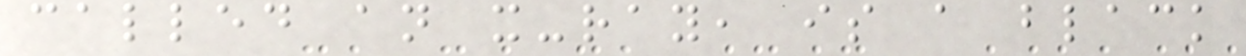called an x-ray, is a black
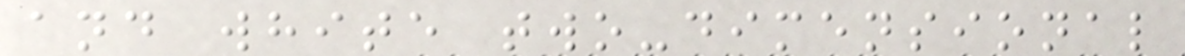and white two-dimensional
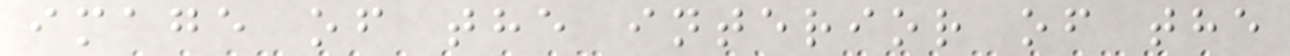image of the interior of the
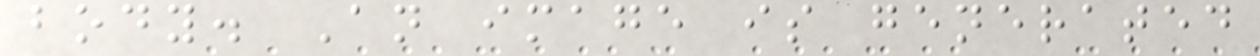body. An image is generated
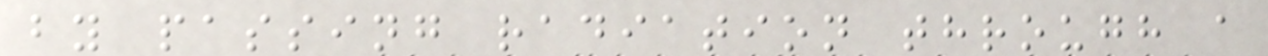by passing radiation through a
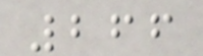266
